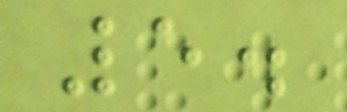5.
